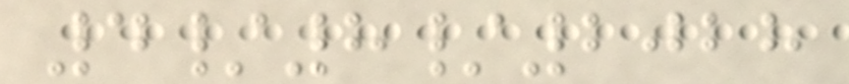4/8/2028
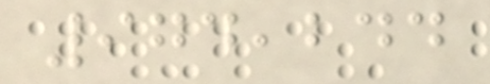974,244
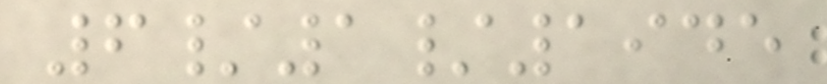6/1/1945
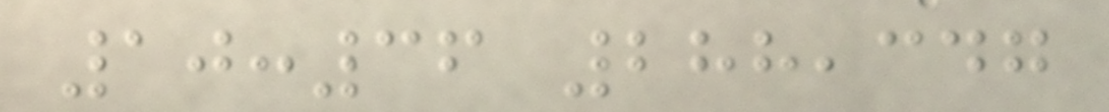10:36 288,347
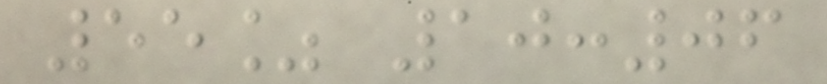55% 10:06
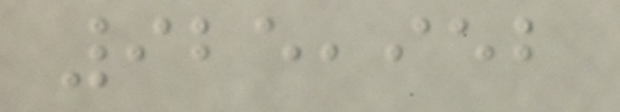925,952
